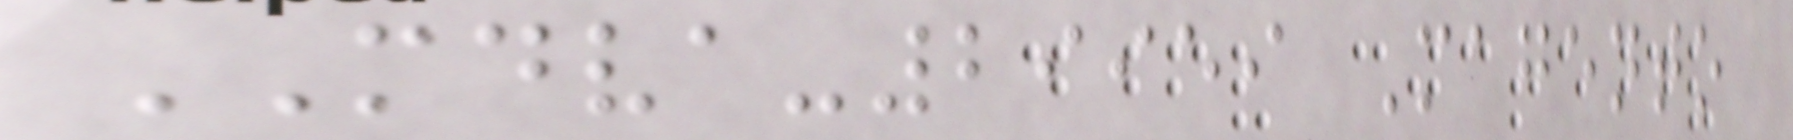MDVA-29959 Magento
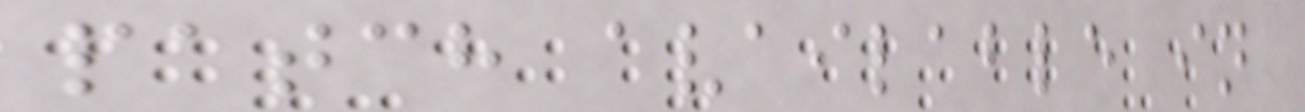patch available in
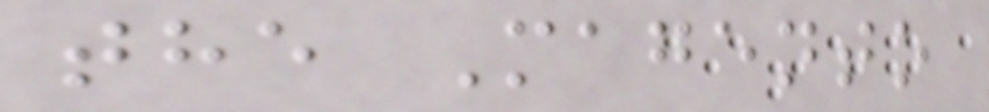the Magento
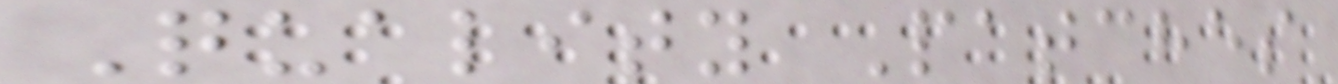Quality Patches
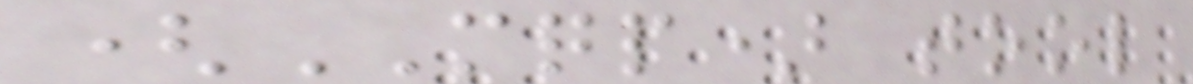(MQP) tool
